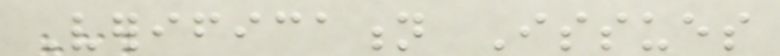Verification Issues
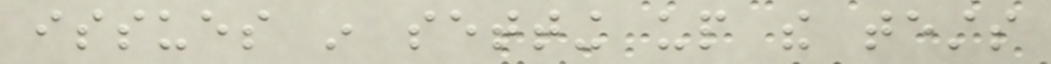issues in setting up the tests
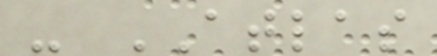- ATLAS
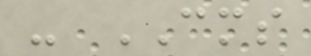- CMS
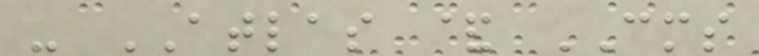- ATLAS & CMS
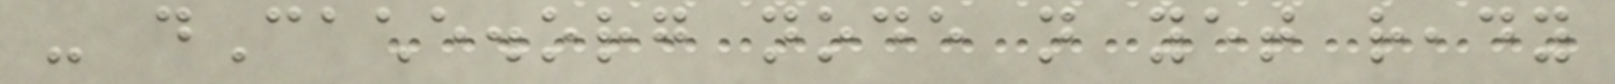- dCache.org node not yet ready
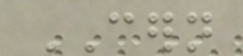CERN
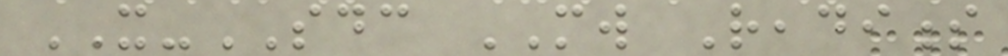IT-SDC MW Readiness
